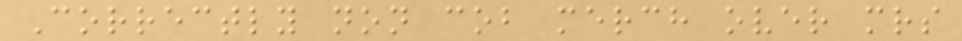Correctly non cob merch over mrs
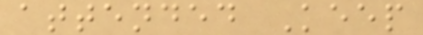attended Keep
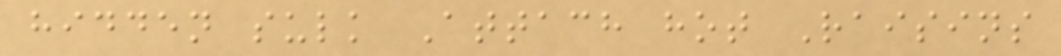hidden sulk Attach hot Raisins
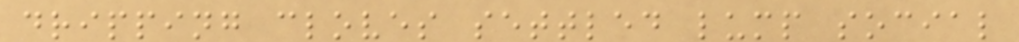dripping cloves settled lump social
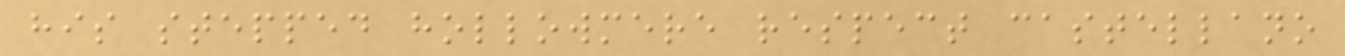his stepped hollowmere respect castellano
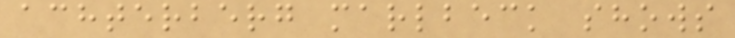achterberg marlbeck shows
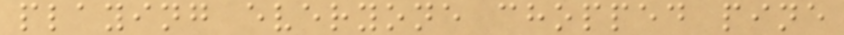playing everyone chopped pine
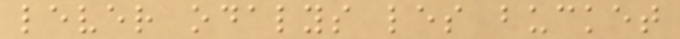lever odalys les bucket
